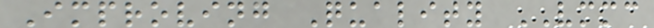Improving Quality VMMC
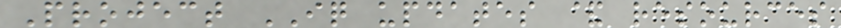Project IQ updates & resources
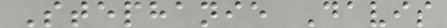Stephanie Davis
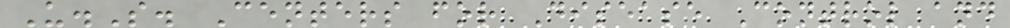U.S. Centers for Disease Control and
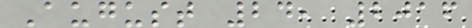August 24, 2016
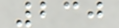230
